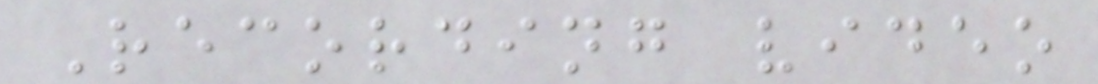Recording video
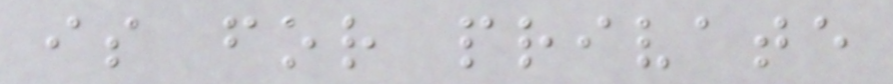is for private
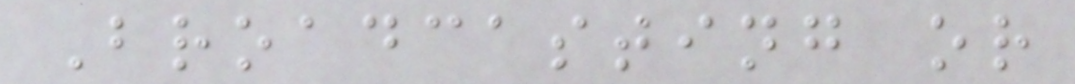Broadcasting or
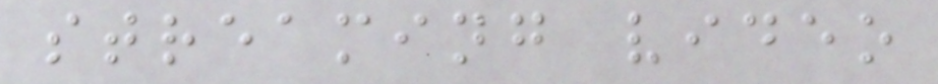streaming video
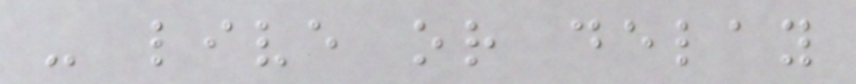- live or delay
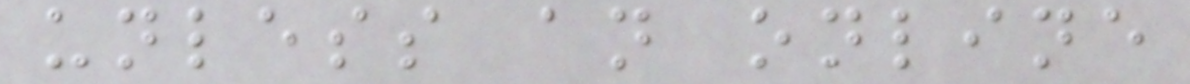unless an online
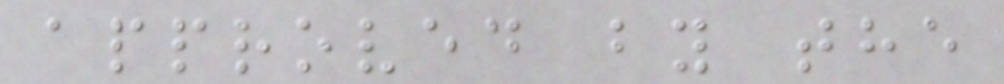approved by the
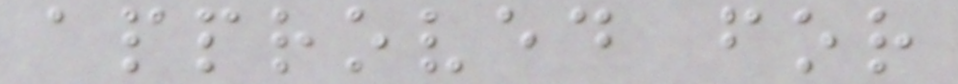approved for
